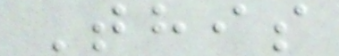This
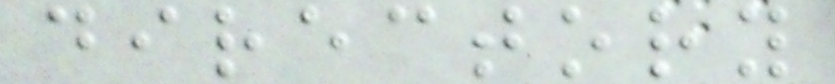directory
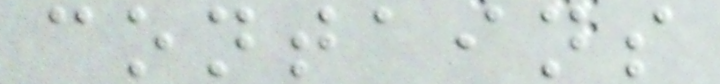contains
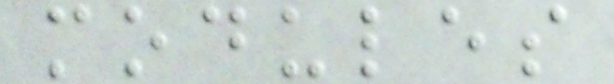modules
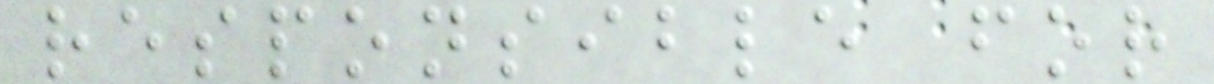responsible for
